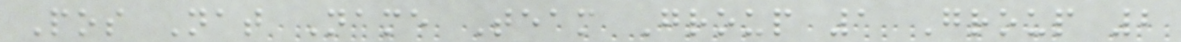Pos Nat Name Team Group 1 Group 2
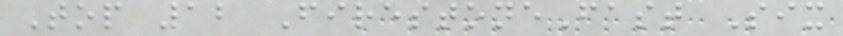Top 12 FirestoneFast Six
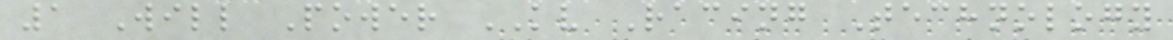1 Will Power KV Racing Technology
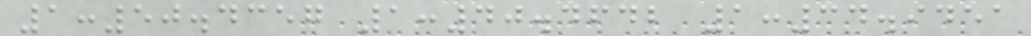1:50.4357 1:40.4642 1:34.9451
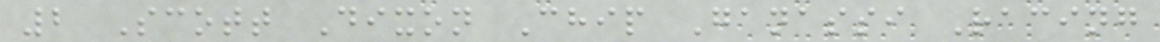2 Scott Dixon Chip Ganassi Racing
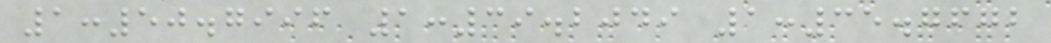1:50.7996 1:39.2049 1:35.7672
